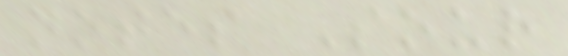notes Sour
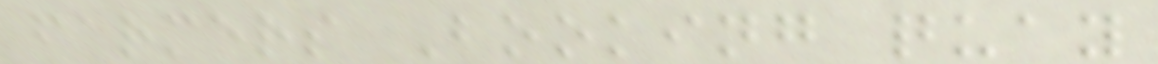farmers Booking quay
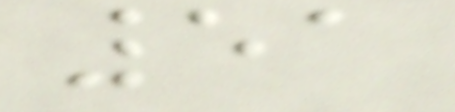51
